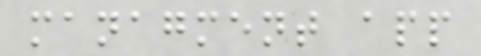managment app
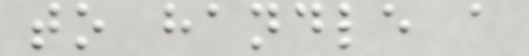to handle a
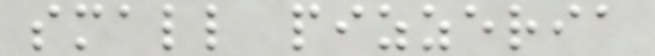small pizzeria
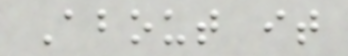About it
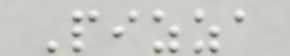Pizza
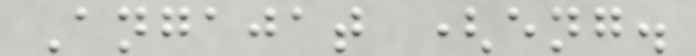Angajat (eng.
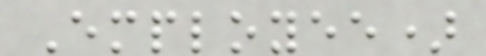Employee)
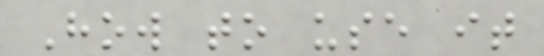How to use it
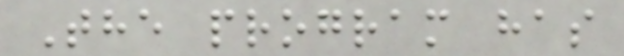The program has
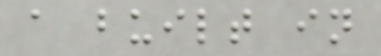a built in
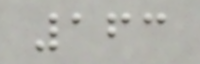163
